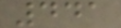441
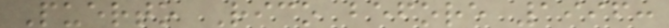Puerto Rico before 1996:
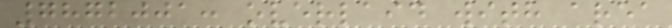7872001: overlaid with area
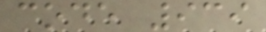code 939
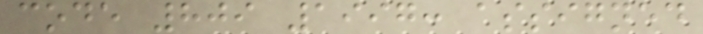code 809 1997: assigned
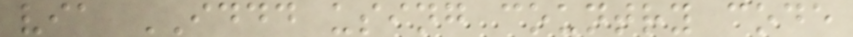via IDDD using country code
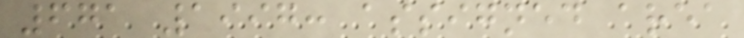671 1997: assigned area
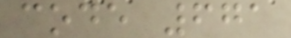code 671
